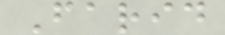Farid
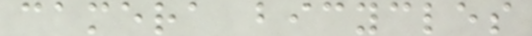camera bicycles
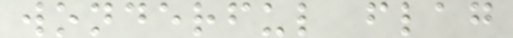wonderful flag
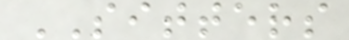SITTERS
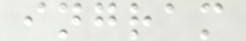ingram
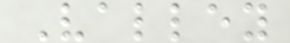Valley
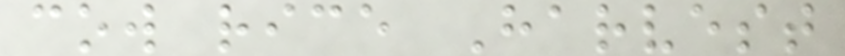cow rice Harvest
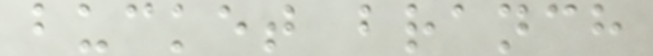bucket branch
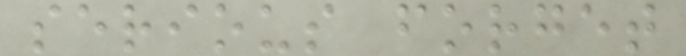serious forget
